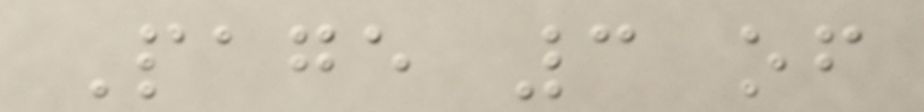Page 3 of
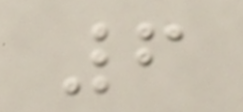6
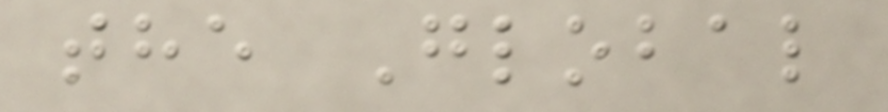the Global
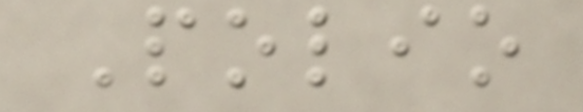Polio
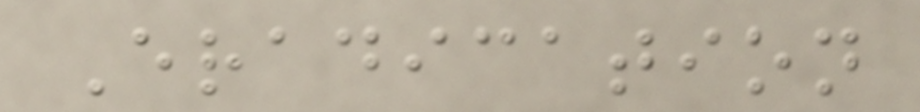Eradication
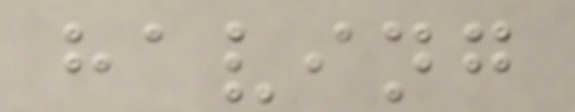having
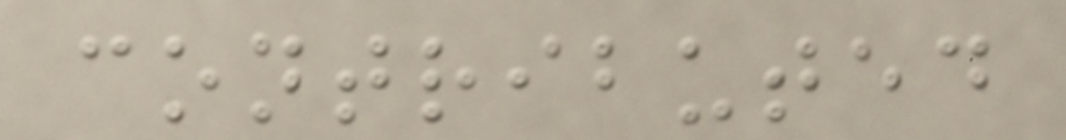contributed
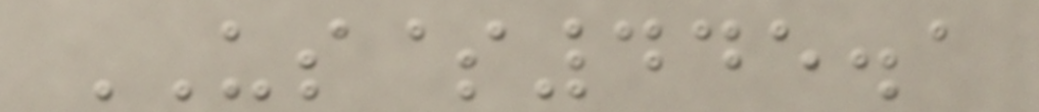US$445.1
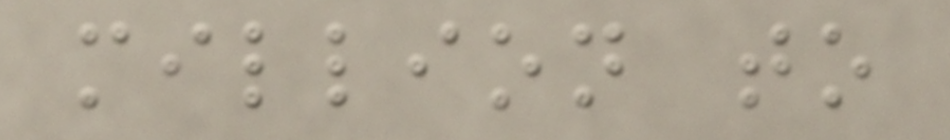million to
